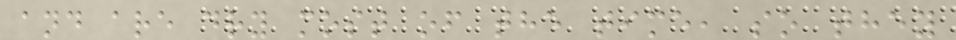and are dry most of the time, so they
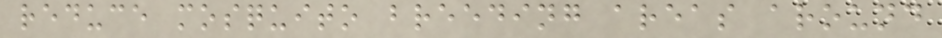reduce mosquito breeding areas around
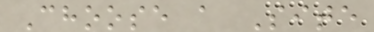Choose a Site
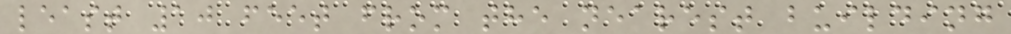least 10 feet from the nearest building
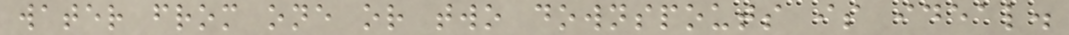water from one or two downspouts is ideal.
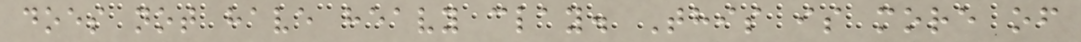does not have heavy clay. This is more of
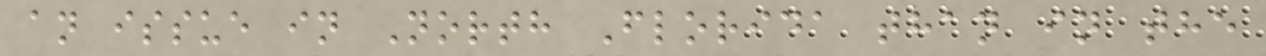an issue in North Florida than in the
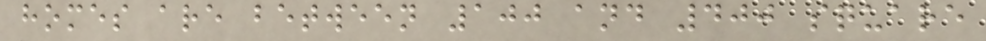homes are between 100 and 400 square
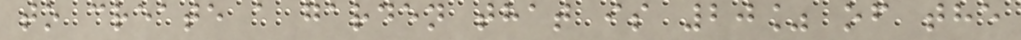to create a garden that is 20% of the
